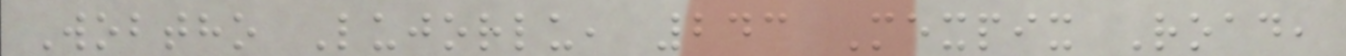Wobtho Lujorlu, 243 Mexpix Road,
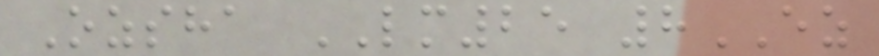Ozsha LM25 8EZ
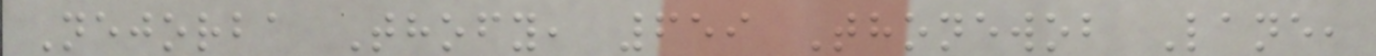Nejorba Thofy, 659 Thonewob Lane,
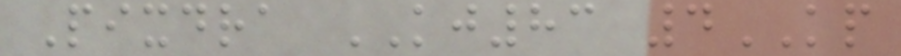Pixdra KJ83 4KP
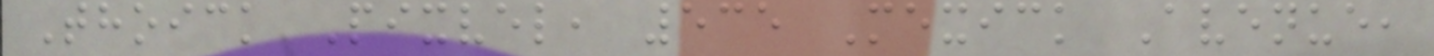Thoick Pixvel, 535 Mexick Avenue,
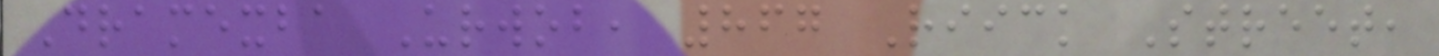Dramexba Urwob, 867 Riick Street,
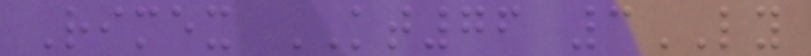Rimex KT76 3LY
